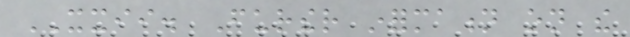XXII. Further information on the
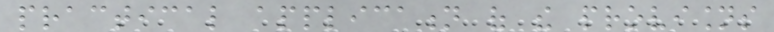practical application of the provisions
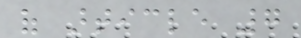of article 7
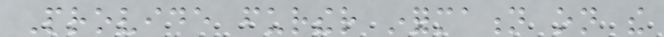Provide further information on the
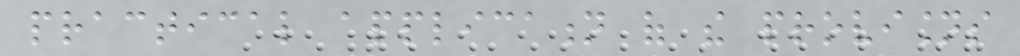practical application of the provisions
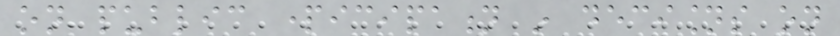on public participation in decisions on
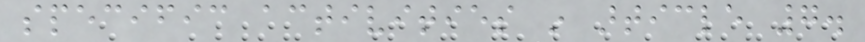specific activities in article 7.
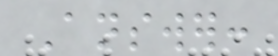Answer:
